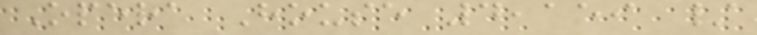Opera House 4,159 /
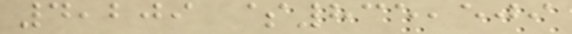4,209 $835,509
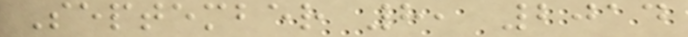September 8, 2014
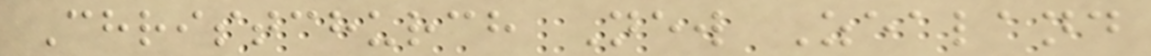Christchurch New Zealand
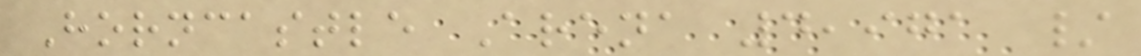Horncastle Arena 4,971 /
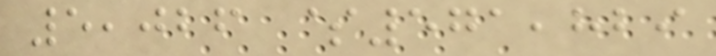5,026 $571,829
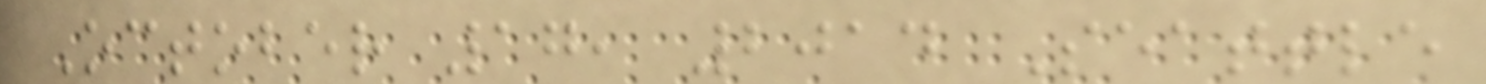October 17, 2014 Seattle
